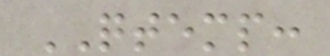QTEMP:
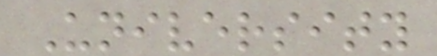University
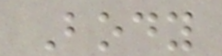Body
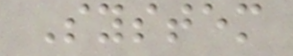System
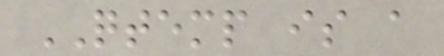QTEMP is a
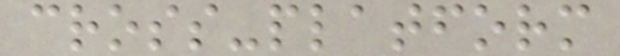cross-platform
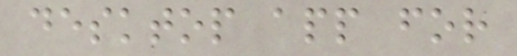desktop app for
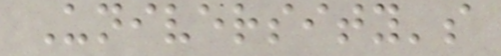University's
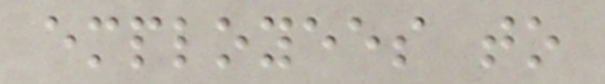employees to
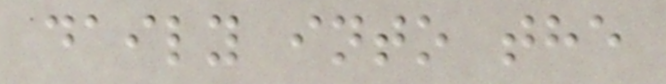daily into the
